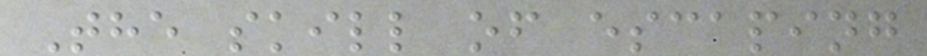The skill of escaping
